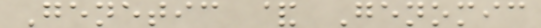Genetic & Genomic
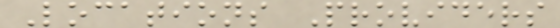Locations Providers
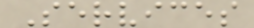Services
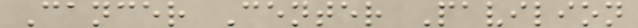Cancer Center Pavilion
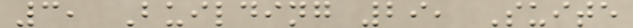3, Building 29, Suite
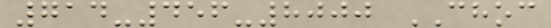714-456-8000 CHOC
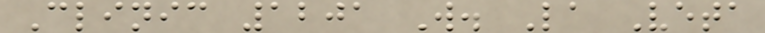Clinic 1201 W. La Veta
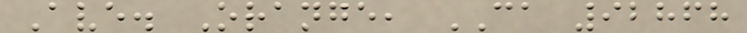Ave. Orange, CA 92868
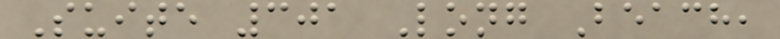Suite 301 Long Beach,
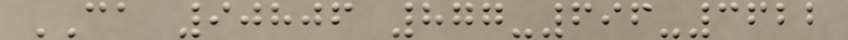CA 90806 877-696-3622
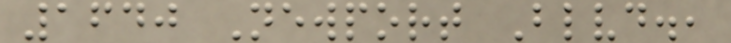1640 Newport Blvd.,
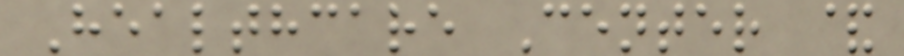Healthcare Center &
